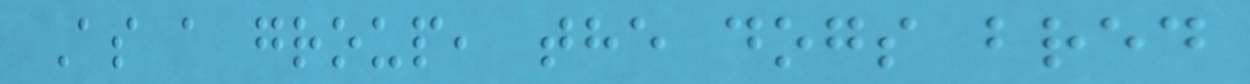As a group, the dogs bred
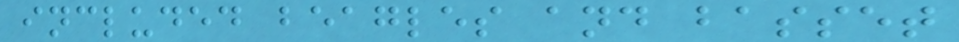included beagles and basset
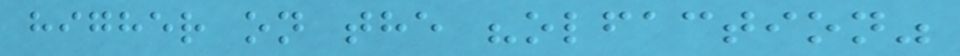higher on the "olfaction"
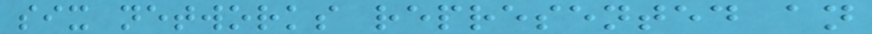six networks represented an
